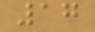17
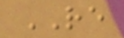RE
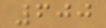600
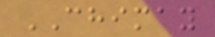CHIMAY
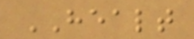HEALT
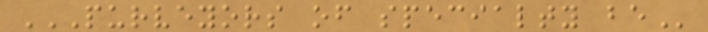PURVEYORS OF SPECIALTY BE
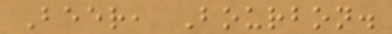Beer, Bourbon.
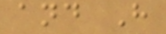and H
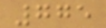775
